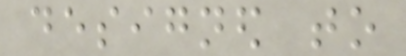designed to
